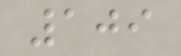109
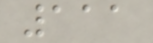111
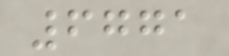6771
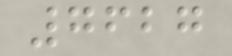7627
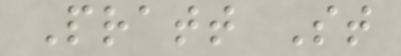Pratt St
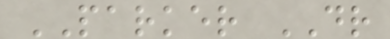PARKER DR
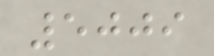5009
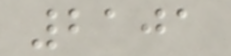2101
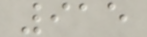915
